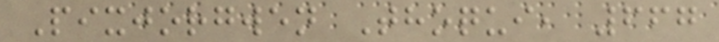Pixjorgwen Thoqui, 667
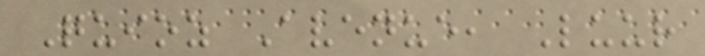Quioz Avenue, Luur
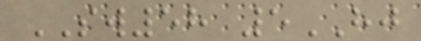SW58 5HJ
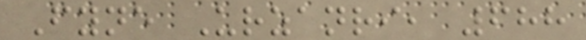Fyne Urzanri, 688
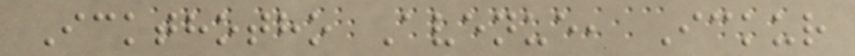Ickthotho Avenue, Ickur
